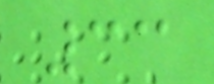33
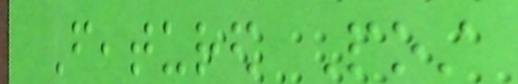Featured Post
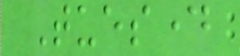Tuesday
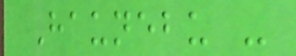Haunebu -
